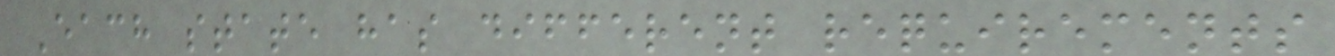Each state has different requirements
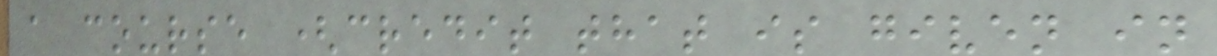a course (credit that is given in
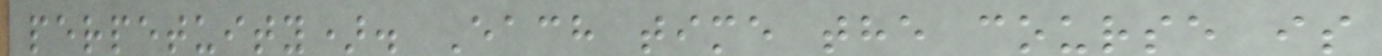perpetuity). Each time the course is
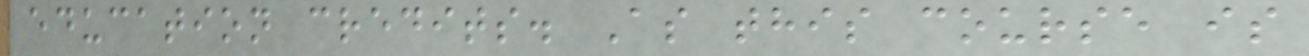education credits. As this course is
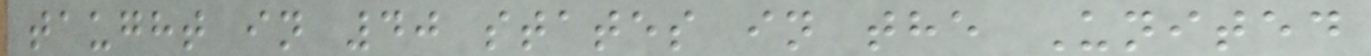taught in 40 states in the United
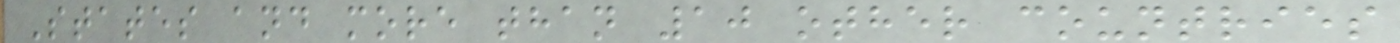States and more than 10 other countries
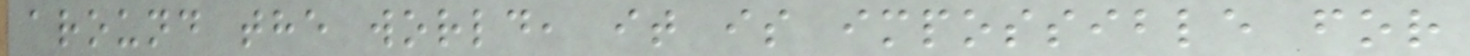around the world, it is impossible for
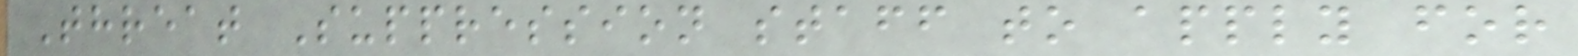Threat Suppression staff to apply for
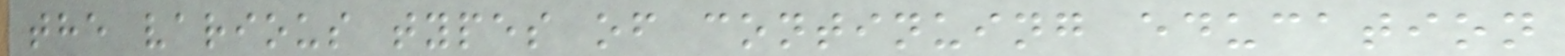the various types of continuing education
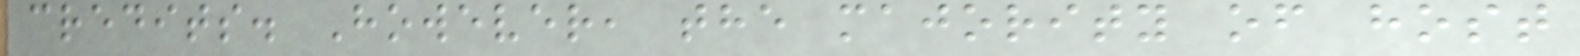credits. However, the majority of host
